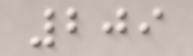209
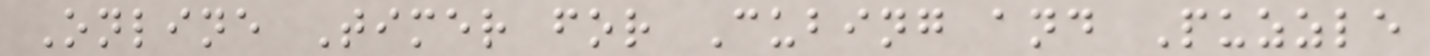Online Timer for Cubing and Puzzle
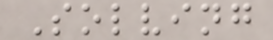Solving
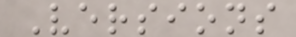Versions
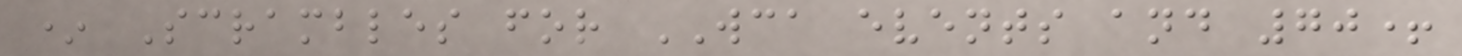* Scrambles for WCA events and 70+
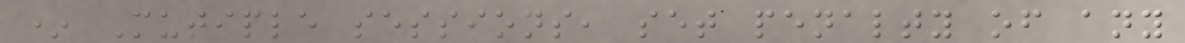* Mutiple sessions, set penalty of any
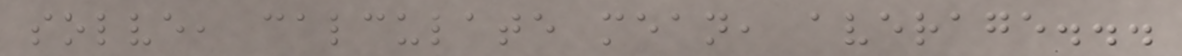solve, calculate mean, average...
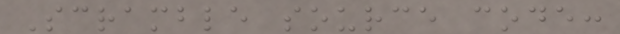Scramble source code:
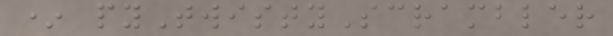* pyTwistyScrambler
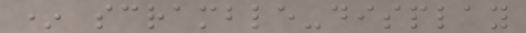* scramble-display
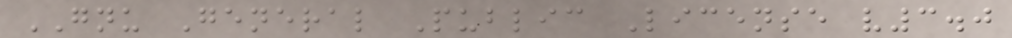GNU General Public License v3.0
